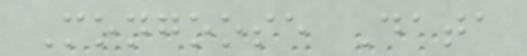Mongoose Data
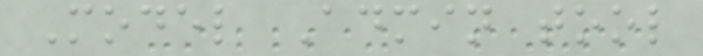Model Admin tool
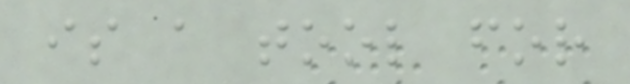is a tool for
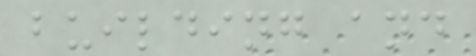building and
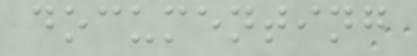documenting
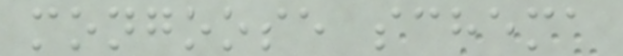mongoose schema
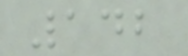142
